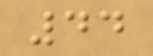44
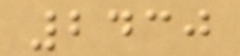2430
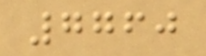7760
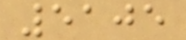5105
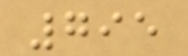795
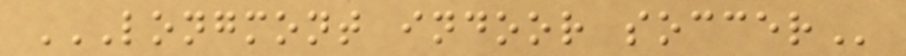LONGMONT INDOOR SOCCER
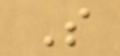S
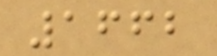1662
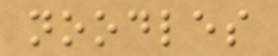noodles
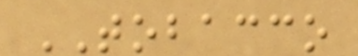TOBACCO
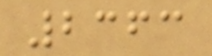2363
